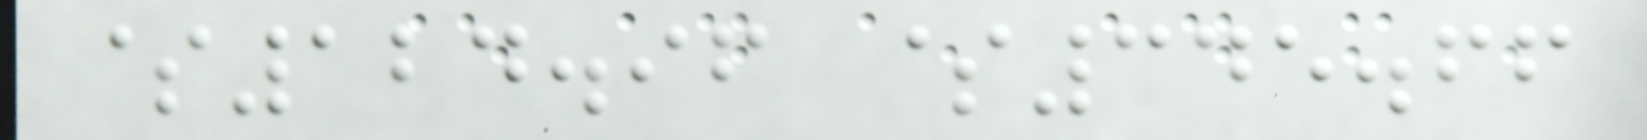$124.96 $345.66
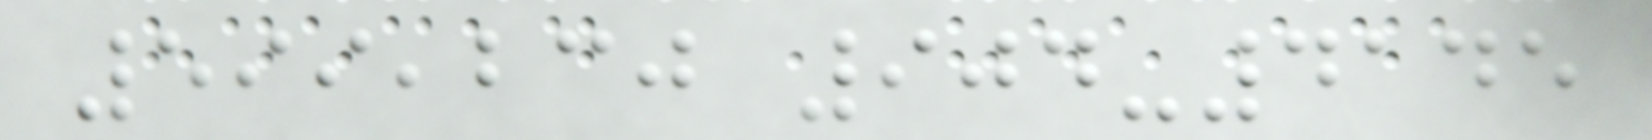599,230 904-4145
